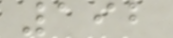192
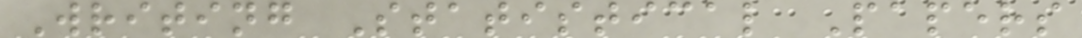Writing Statistical Papers
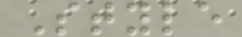Style
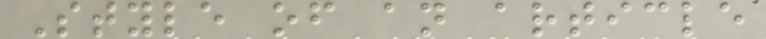Style of an article
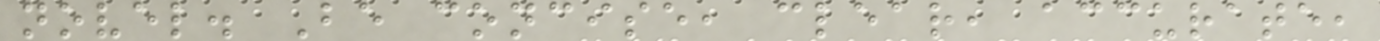novel. Be concise, clear, accurate,
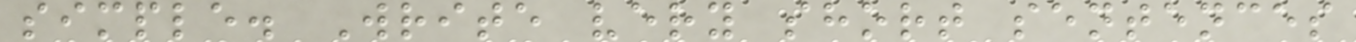simple. Write very short sentences
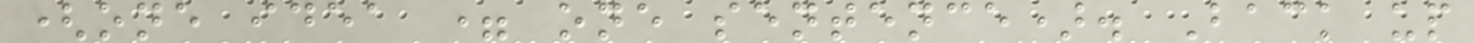(one idea = one sentence). Back up
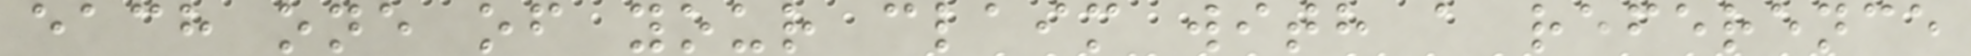each one of your claim with a reference
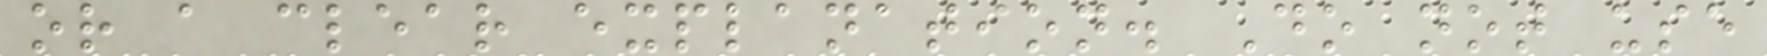or a clear explanation. Do not use
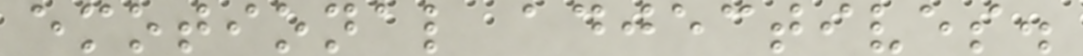emotional adjectives.
